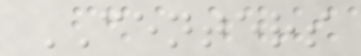CENTERS
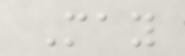May
